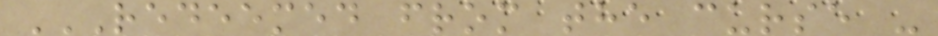REDEEMED FROM THE CURSE -
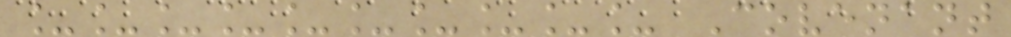__________ Covenant
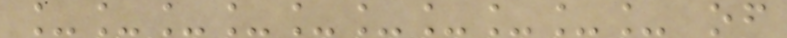__________ of
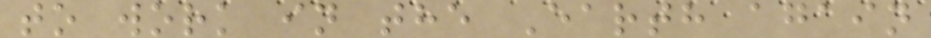to work in the Earth again
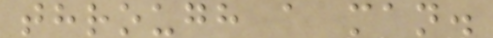through a man.
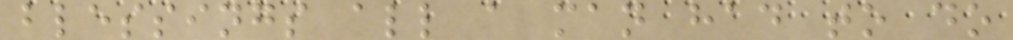blessings all a man had to do
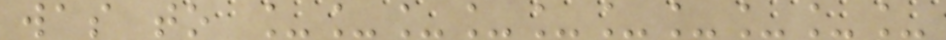was to __________
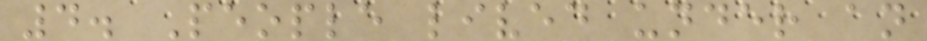4. People lived under an
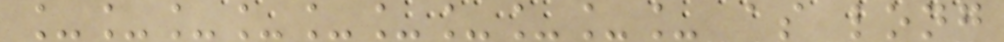__________ as long
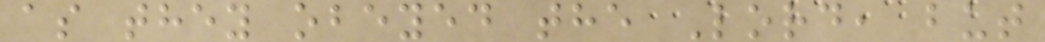as they obeyed the Lord, but
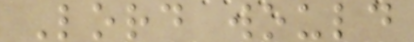Lord would
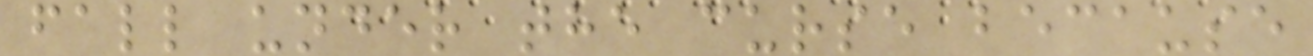fall under the curse because
